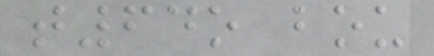t64o bou
